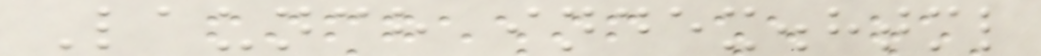Launch index.html
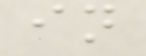in
